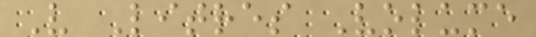V Litres Volume
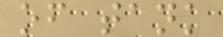of tank
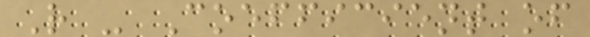R - Coefficient of
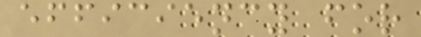efficiency for
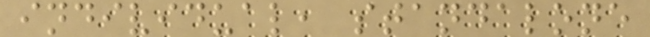individual, standalone
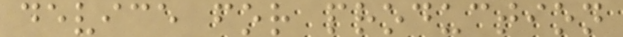device for production
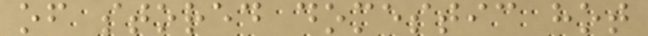of stored domestic hot
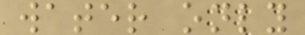water only
